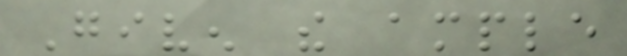Given the ample
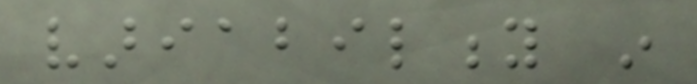variability in
